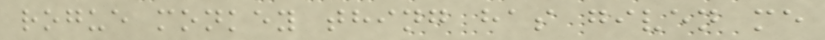rogue monkey thing has given me
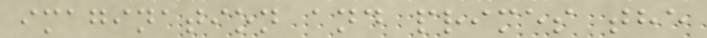imagination and primes the
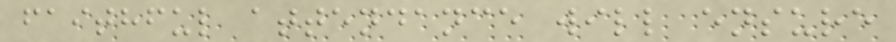faithful attendance will ensure
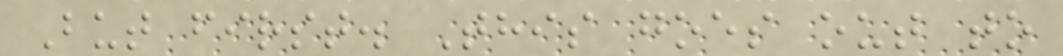But first. This goes out to
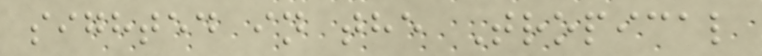sighted in the Tropical
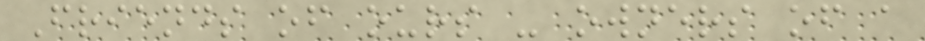Friends of ours - owners of a
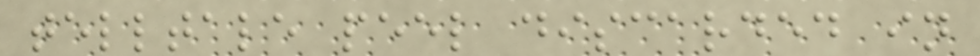telltale peel discarded in
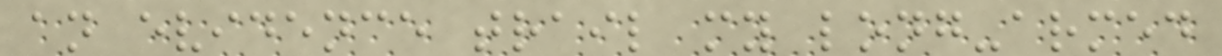an evidence trail my long-armed
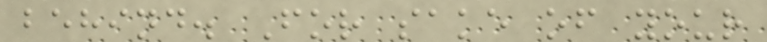behind. For sake of your
